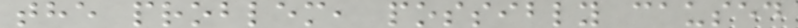the problem, possibly caused
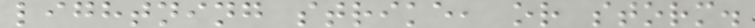lightning strike, or storm.
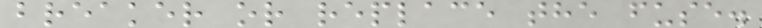breaker or replace the fuse.
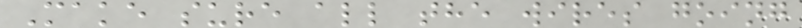Make sure all the wires going
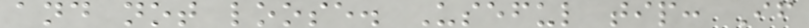and not loose. Useful tip: If
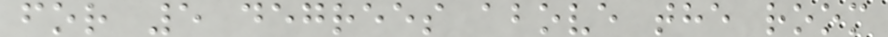for 5 degrees above the room
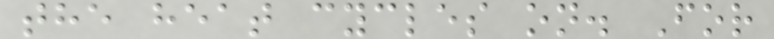the heat cycles on. For
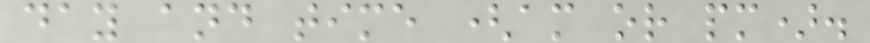day and time (am or pm).
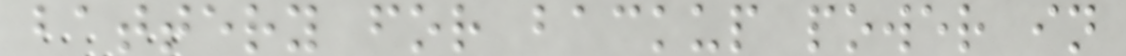battery for backup power in
